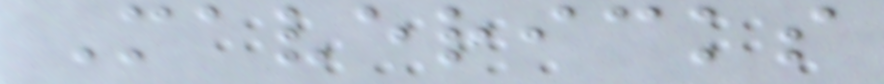Mavericks
